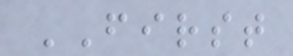FIRST
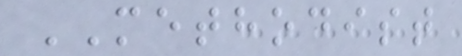METHODIST
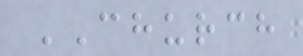CHURCH
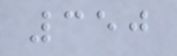350
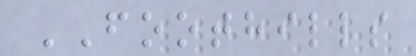FOOTHILLS
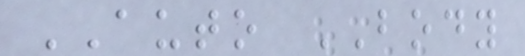AUTO BODY
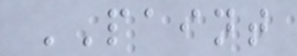PAINT
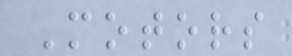Motors
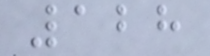128
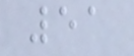51
